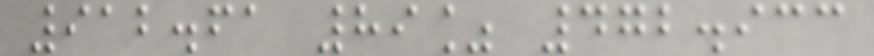912.61 89% 472.933
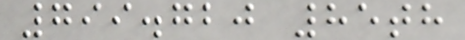799.720 85th
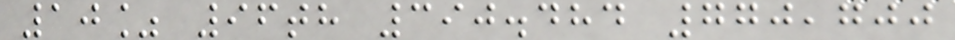10% 96th 390.484 770,700
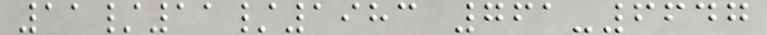11/11/1983 761-6647
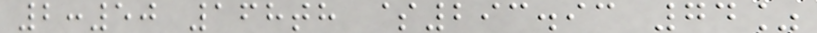2:50 168th $293.93 74%
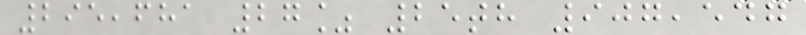295,681 27% 25th 907,547
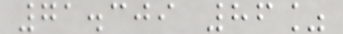71.309 86%
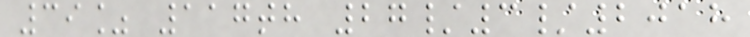39% 117th 27/3/2018
